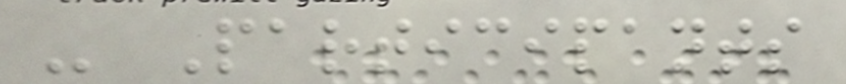- Participants
